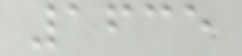1635
